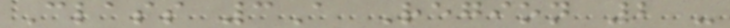Class 3A Region 2 -
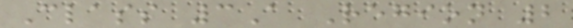Class 3A Region 2
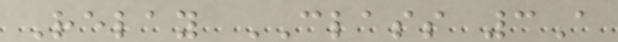Relay CLASS 3A
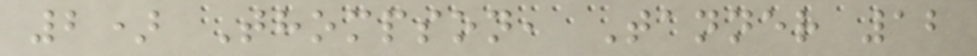2) Thompson, Tanner 12
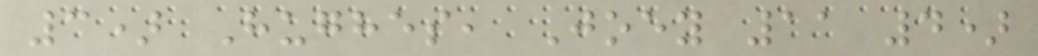3) Hughes, Joey 11 4)
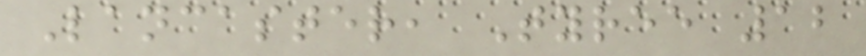Lancaster, Tyree 12
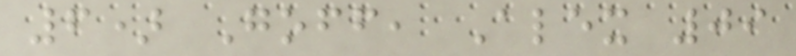6) Goff, Alex 09
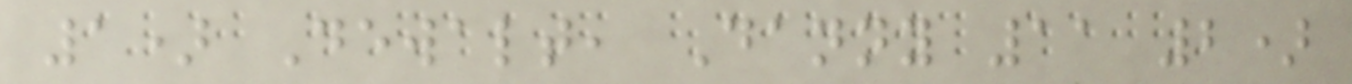1) Dewalt, Danny 11 2)
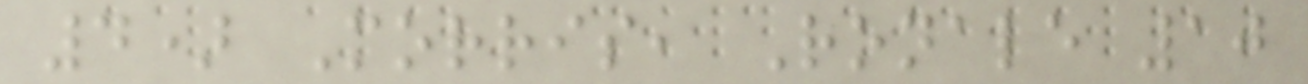4) Morris, Ronale 10
